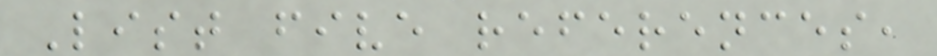List five references,
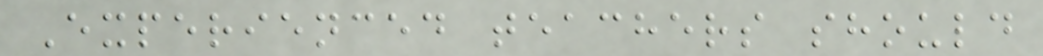Experienced teachers should
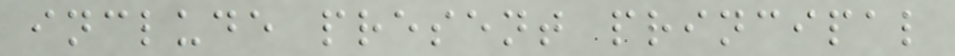include present principal
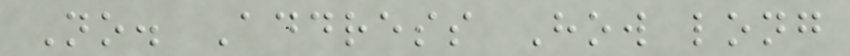No. Address How long
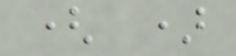( )
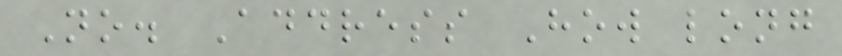No. Address How long
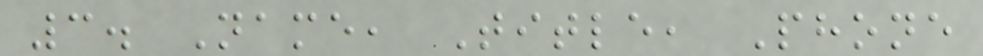3. Name, Title, Phone
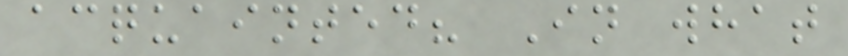acquainted? In what
